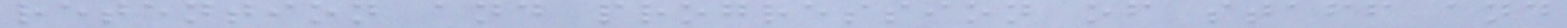retention and progression of staff and
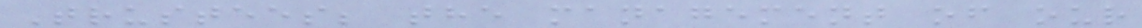Trustees; the management of our
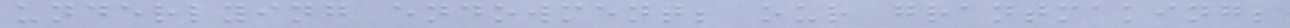underlying endowment; our grantmaking;
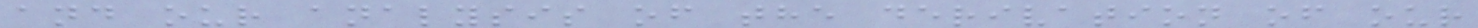and our analysis of the derivation of our
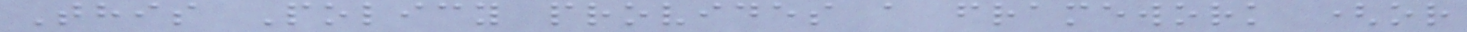This Policy provides a framework (or
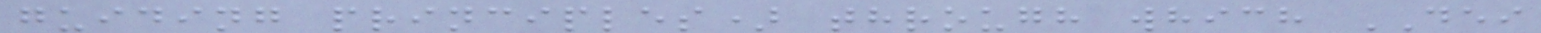guiding principles) through which DEI
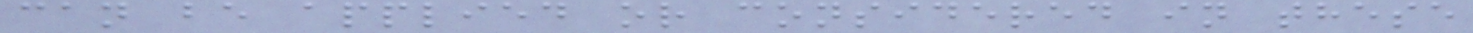can be applied or considered in these
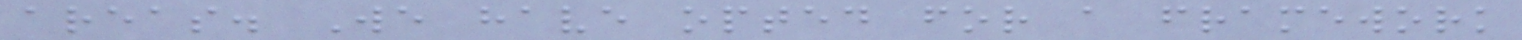areas. We have opted for a framework
